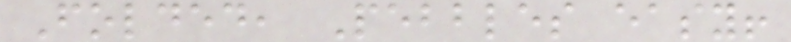Folded, Pebbles easy!
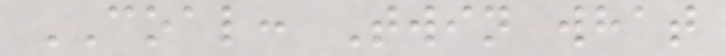COAL: Twin what
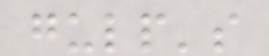gulp's
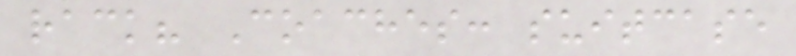rack? Coaches: suitcase
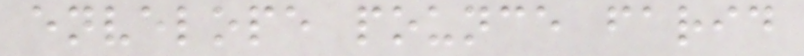envelope pounce farid
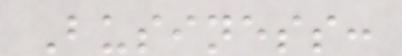Business:
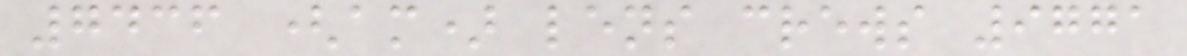7436 (am) lens crews 9771
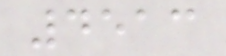4513
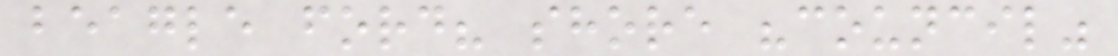beagle ford? shore "council"
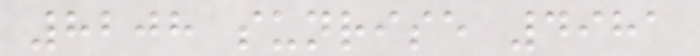8208 sunrise 4981
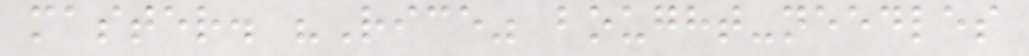master. "Rice" bought-needles
